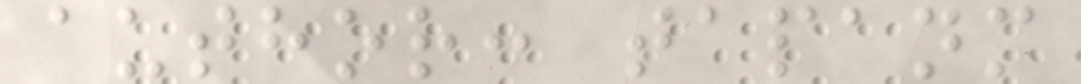author: tapanm
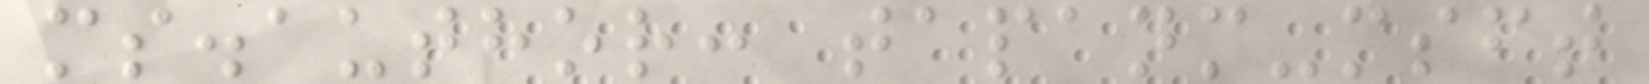ms.author: tapanm-msft
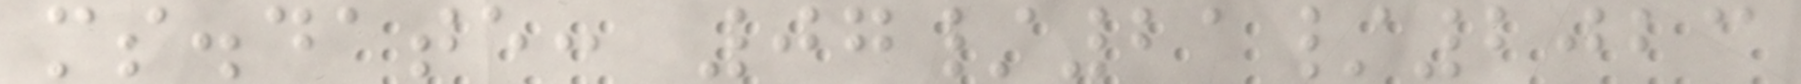ms.date: 07/21/2023
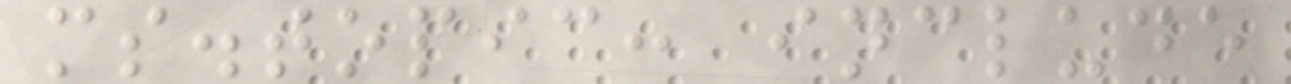ms.topic: include
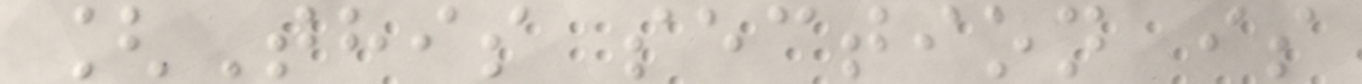[This section is
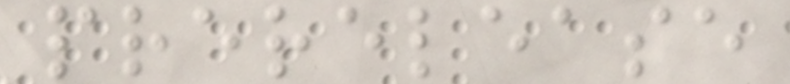prerelease
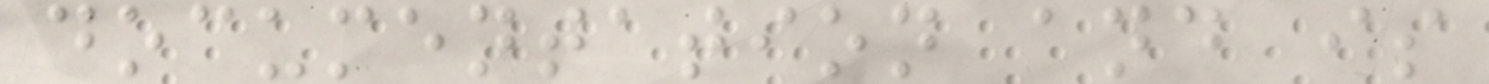documentation and is
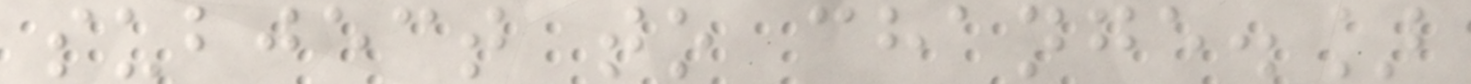subject to change.]
